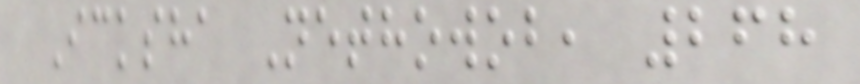Icksha Nethowob, 268
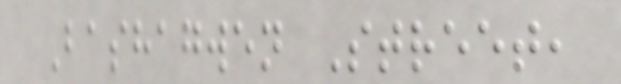Bashagwen Street,
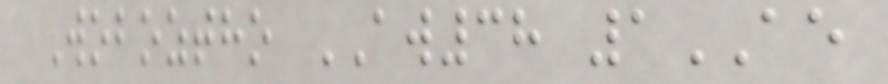Woboztho AW38 1AE
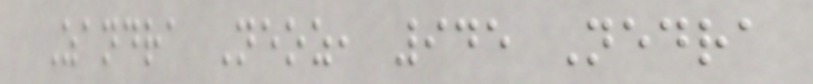Zandra Neoz, 945 Nedra
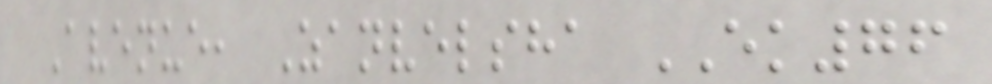Avenue, Zanvelsha EK76
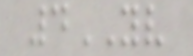4YV
